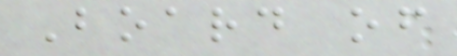Board of
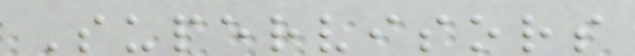Supervisors
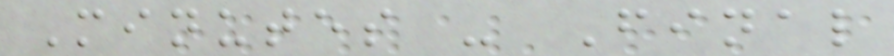Minutes - Final
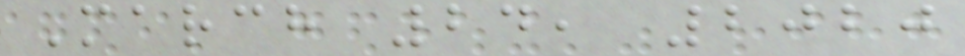March 24, 2020
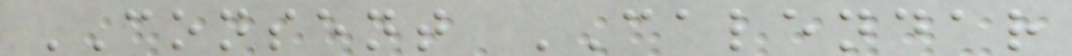CONSENT CALENDAR
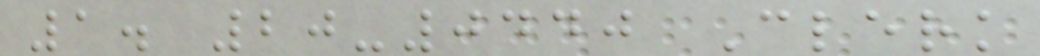1. 20-0440 Clerk
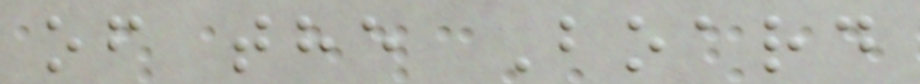of the Board
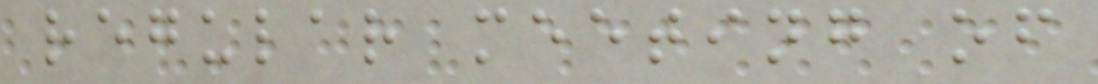regular meeting of
